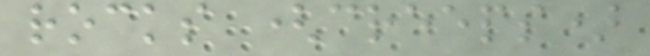rocks (creeps)
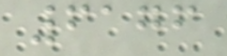6176
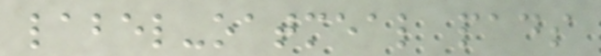label-oatmeal pads
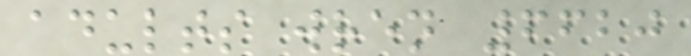adults wren 6620
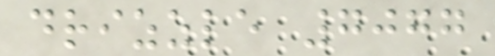drizzle 7077
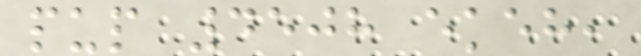pup 4508 ekeh,
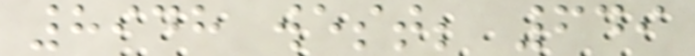8948 west; 649
